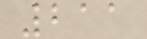211
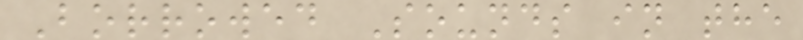Borrowed Sounds in the
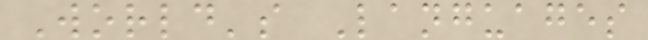World's Languages
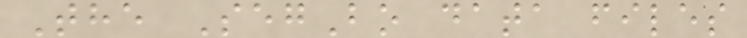The SegBo data files
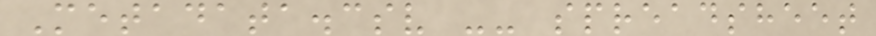Metadata.csv -- spreadsheet
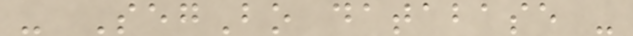- SegBo database -
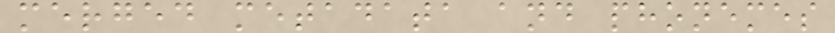merged metadata and phonemes
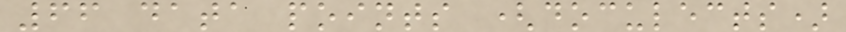66 data points (doculects)
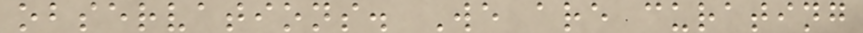observations. We are curating
